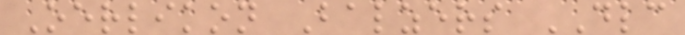Oerlikon Balzers DLC
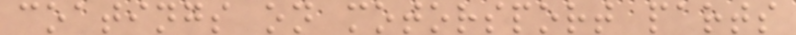coatings on motorsport parts
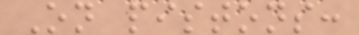On pistons:
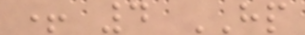+ 4 HP
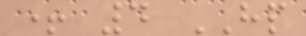+ 4 HP
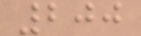200
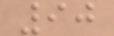90
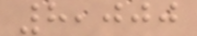8,000
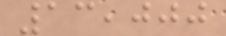13,000
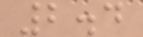2.4
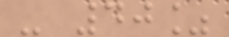- 40%
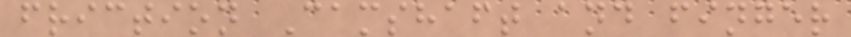friction Camshaft and finger
